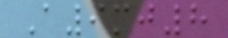A9mj8
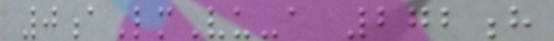0aLmVu-a 272h
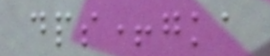dps+gka
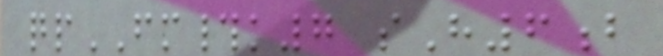qpFM#k7 sH6b
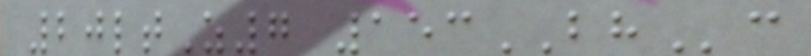20ltZ7 153BHc
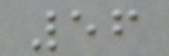56
